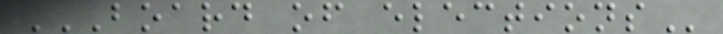BOARD OF ELECTIONS
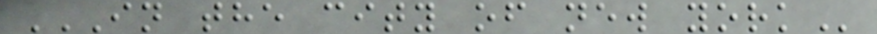IN THE CITY OF NEW YORK
